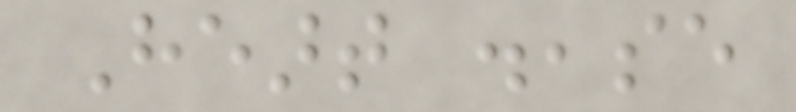Heart disease
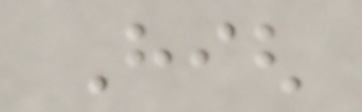High
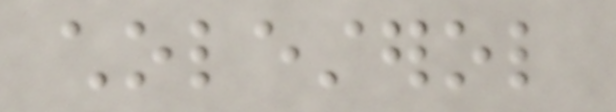cholesterol
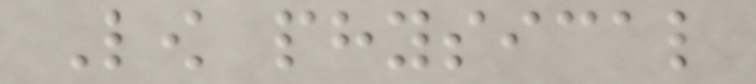Low physical
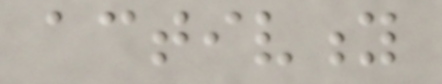activity
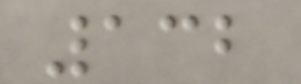132
